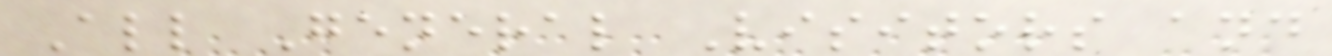All General Visitors and
